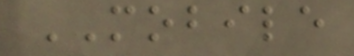MOBILE
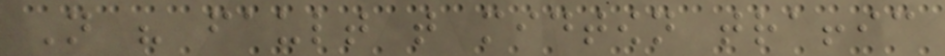Not his fault that midtown traffic
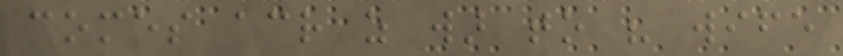comes across as war to his wife
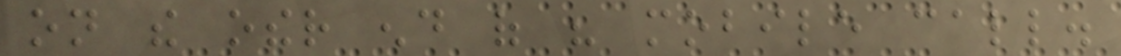on the other end of his mobile call.
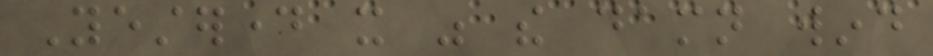Yesterday it was the damn wind
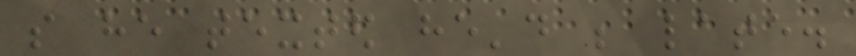so he texted he'd be late.
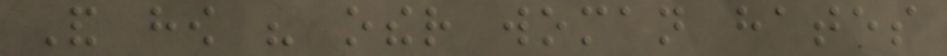And how his other woman hates
